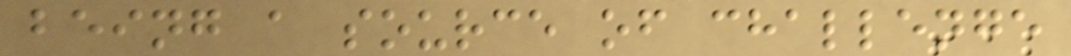being a source of challenge
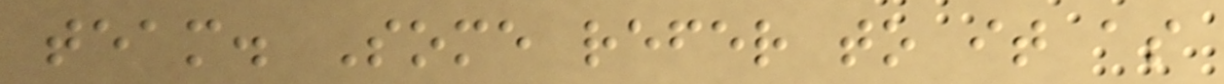team. Some refer to it as
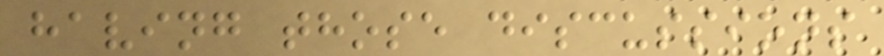having those discussions
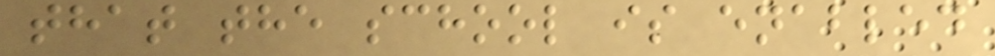that the school is enabled
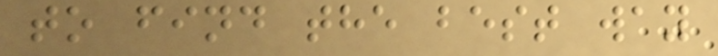to find the best way
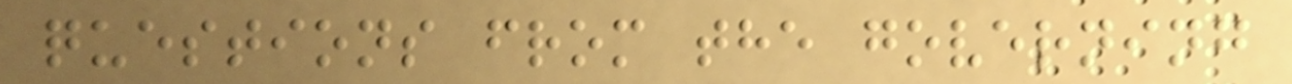questions from the governing
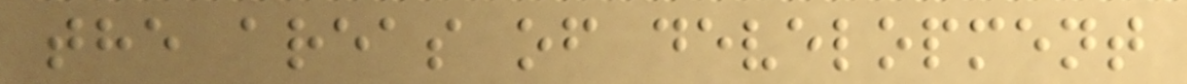the areas of development
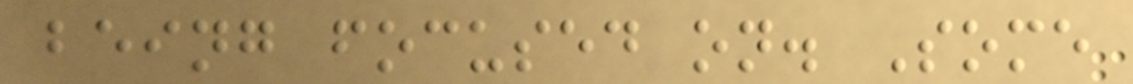being focused on. Some
